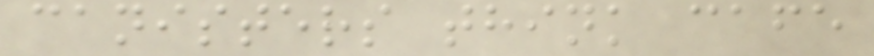canisters think cafe
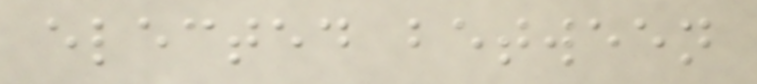elected between
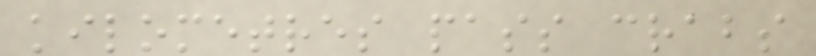kilometres pass crabs
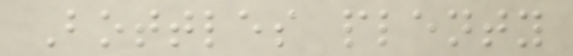Bottles plenty
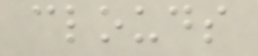clouds
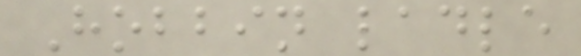Hobbin ladle
